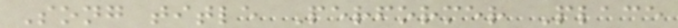Song title Performer Place
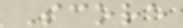Score
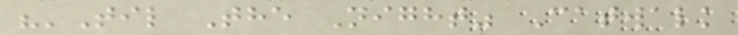"'Til The Night" Catwalk
